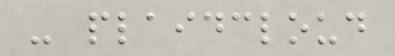- plaidcloud
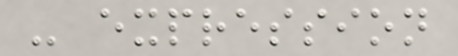- expression
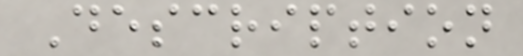Description
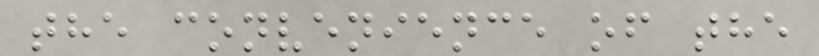the convenience of the
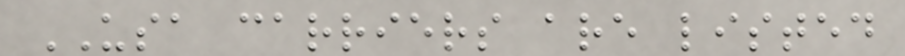USA carriers are listed
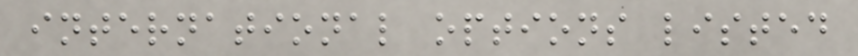international options listed
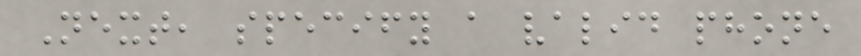Next, specify a valid phone
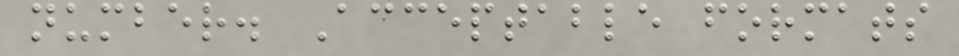number. Acceptable formats
